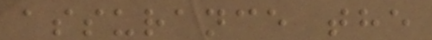assurance the
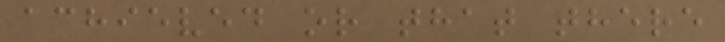achieved or that there
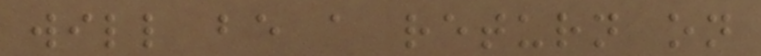will be a return on
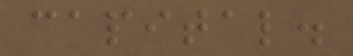capital.
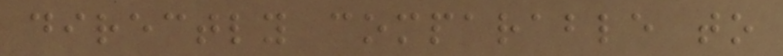directly comparable to
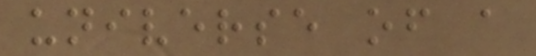universe of a
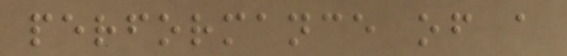performance of a
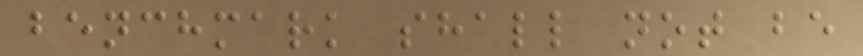benchmark shall not be
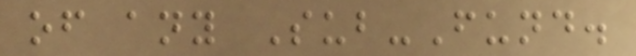of any Sub-Fund.
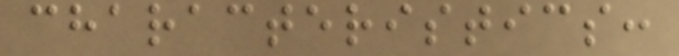characteristics:
